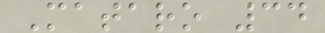Mataro 34
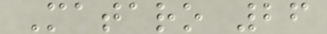Mataro 26
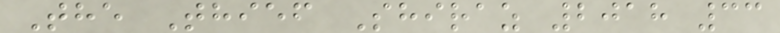The Thief Shiraz 2018 33
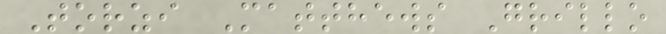Torzi Matthews Grillo
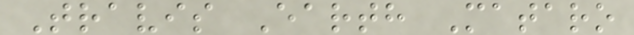Travis Earth Mataro
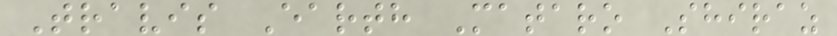Travis Earth Mataro Shiraz
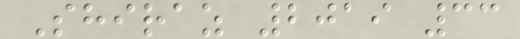Shiraz 2019 33
